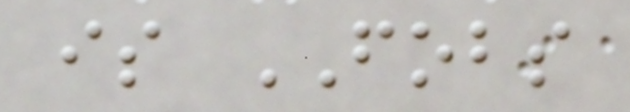is FOBS
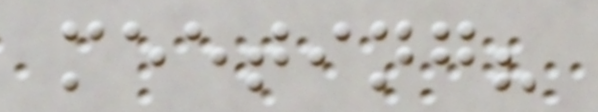meeting?
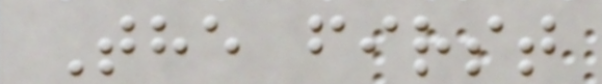The first
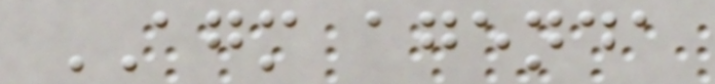AGM agenda
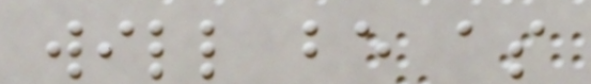will be as
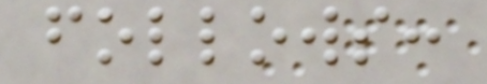follows:
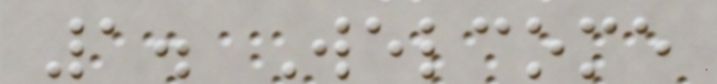1. Welcome
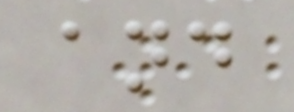and
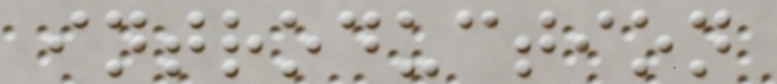introduction
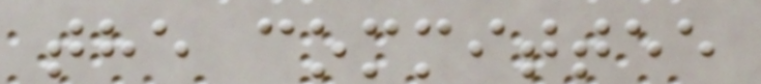the committee
